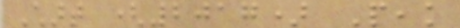Chart (2017) Peak
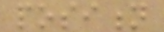position
